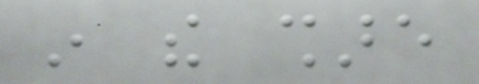in the share
